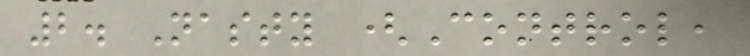2. Nasty (Control,
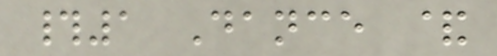#1 Dance &
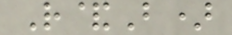R&B)
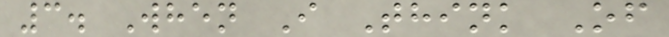3. When I Think Of
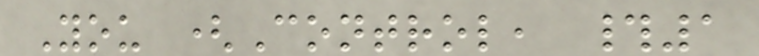You (Control, #1
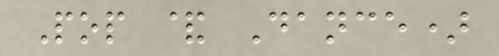Pop & Dance)
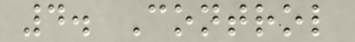4. Control
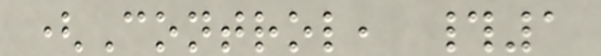(Control, #1
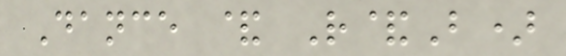Dance & R&B)
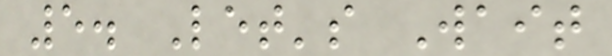5. Let's Wait
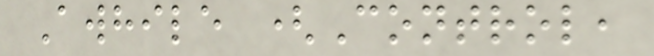Awhile (Control,
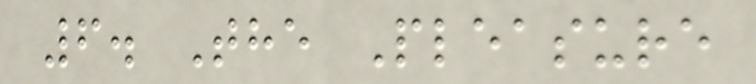6. The Pleasure
